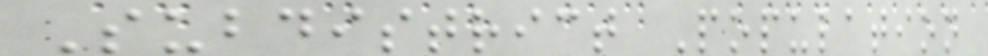Subdistrict Population
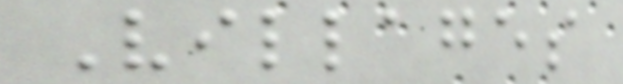Villages
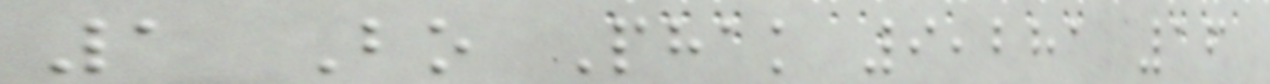1 Bo Phak 9,281 16
